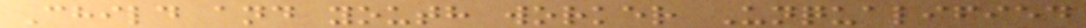Child and youth worker Unqualified
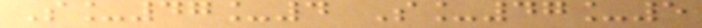S_47_4 S_47_5
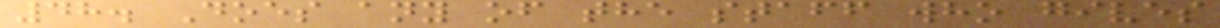48. Does any of the staff who gives
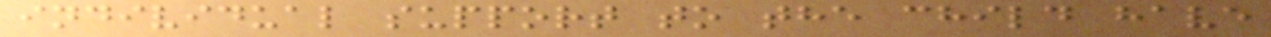individual support to the child have
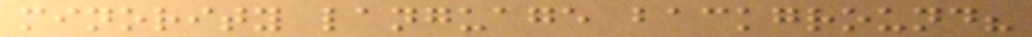minority language background?
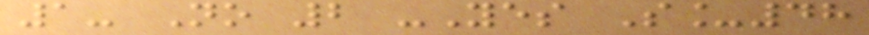1- No 2 -Yes S_48
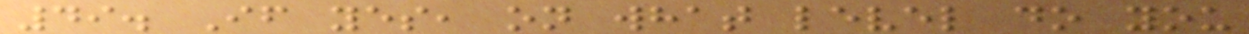49. If yes, on what level do you
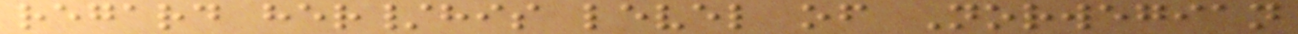regard her/his level of Norwegian
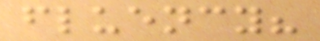fluency?
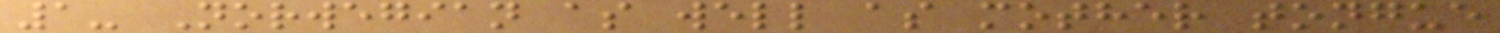1- Norwegian as well as mother tongue
